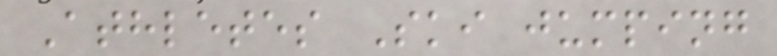Athletes Ski jumping
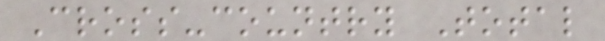Cross-country Total
